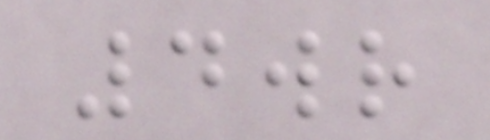4wr
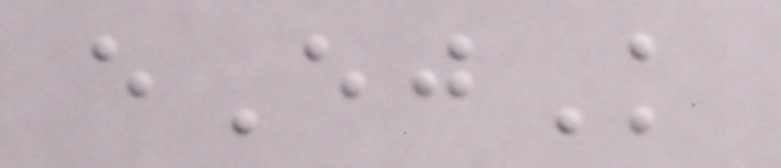eEjK
